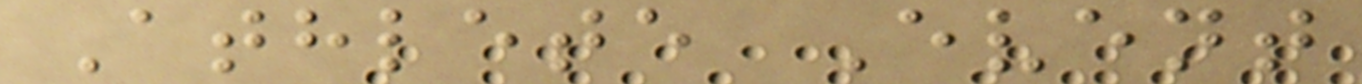Athlete Event
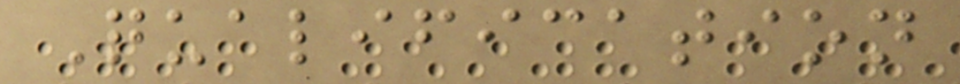Qualification
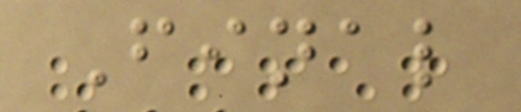Final
